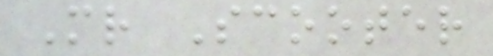Mr Scooter
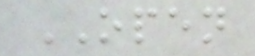OPEN
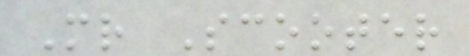Mr Scooter
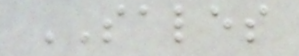SALES
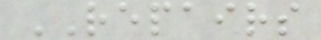REPAIRS
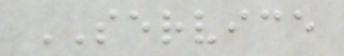SERVICE
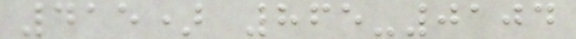415) 865-0104
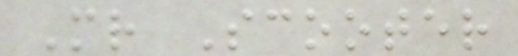Mr Scooter
